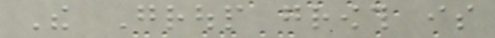The Group growth is
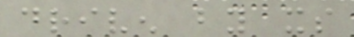driven by its
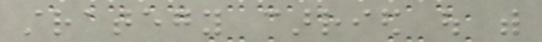strategy carried out with
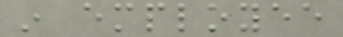in employee
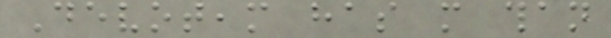Devoteam has more than
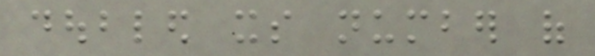doubled its number of
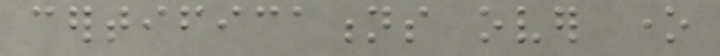certifications over one
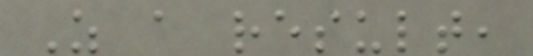As a result,
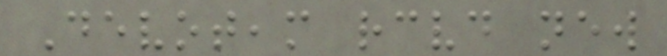Devoteam received new
